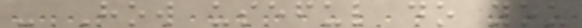- How useful do you
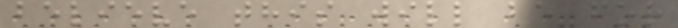believe this will be for
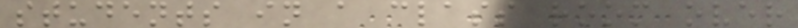students in a class room over
